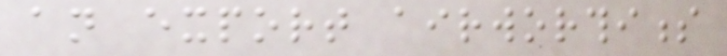an export airworthiness
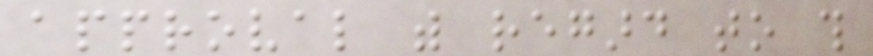approval with regard to this
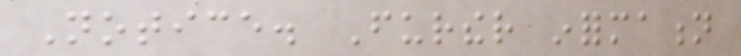Notice. Further information
